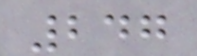247
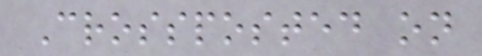Crossposted on
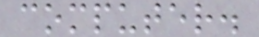computer.
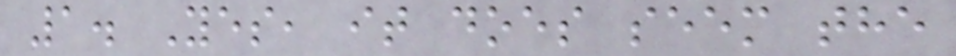1. Yes, it does seem the
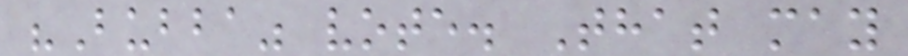"Bubba" vote. That may
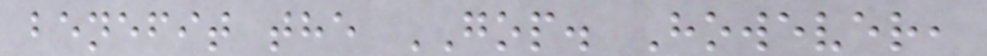benefit the GOP. However,
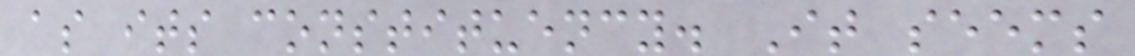as its constituency. It seems
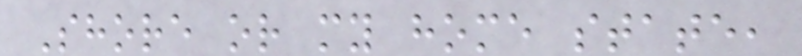Shore or my home state,
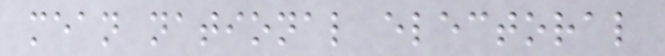mean national electoral
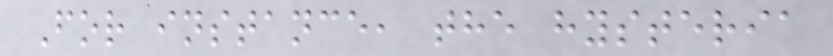For instance, the hysteria
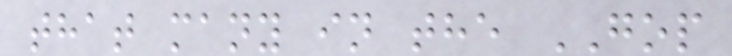that many in the GOP
